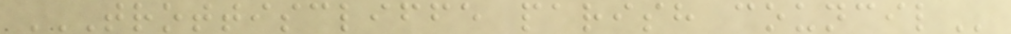TROTTISCLIFFE PARISH COUNCIL
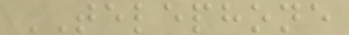TELEPHONE
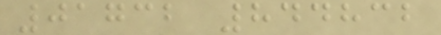01732 844832
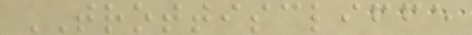TROTTISCLIFFE
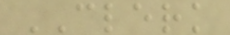CLERK
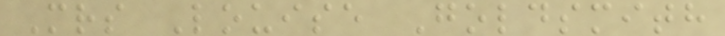Mrs Louise Goldsmith
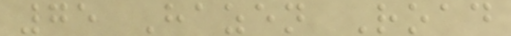75 Hazen Road
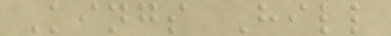Kings Hill
